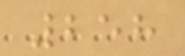258
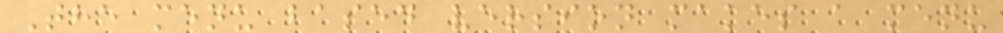The menu based version makes a menu
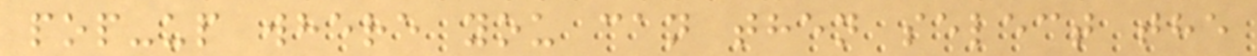pop-up where you can then select the
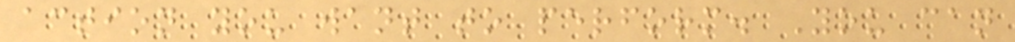action you want to perform. You can
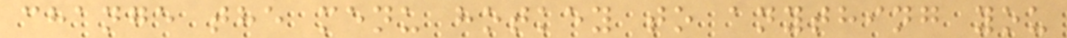change the menu hotkey to anything you
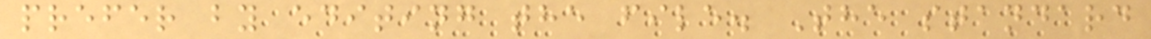prefer by editing the file. The standard
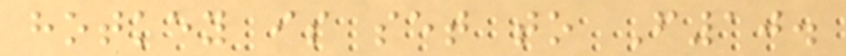hotkey is set to F10.
